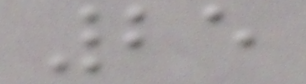25
